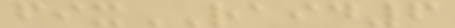fixRAID6
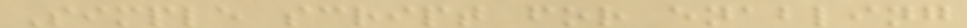Simple script for enabling
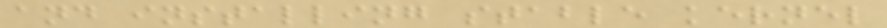and installing stable kernel
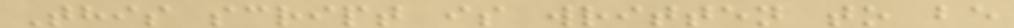This script is written to be
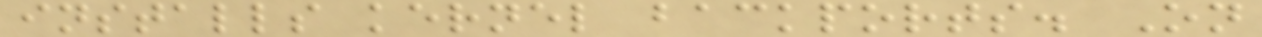installs kernel backports. On
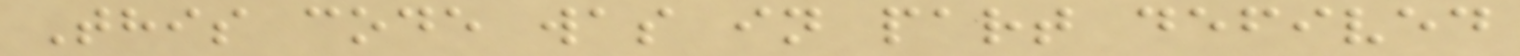This code was in part defived
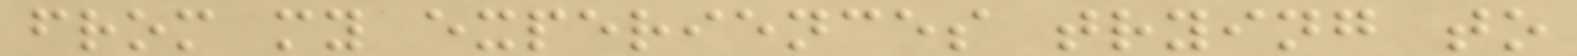from my experiences trying to
